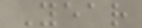Year
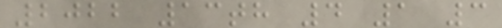2022 13th 4 1 3
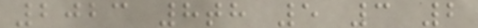2023 8th 5 3 2
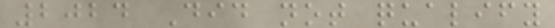2024 Did not qualify
